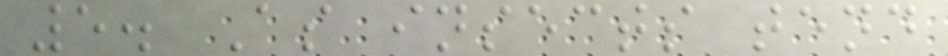5. As insects tend
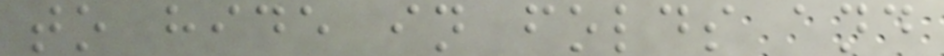to hide in folds and
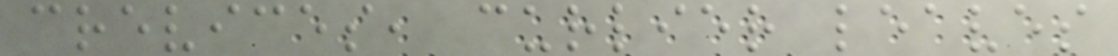crevices, curlier leaves
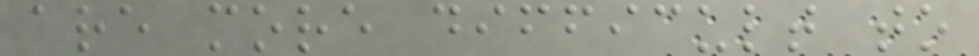are more difficult to
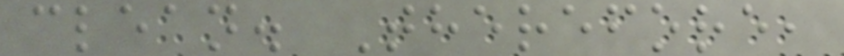clean. Therefore,
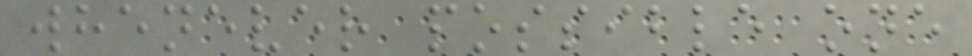whenever possible one
